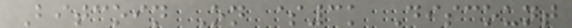Bitcoin On $3k Discount
